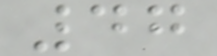47
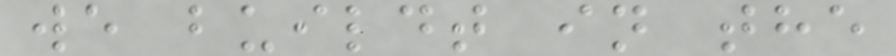we buildt in the
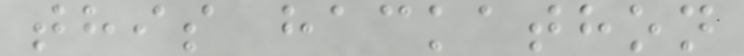this hackathon
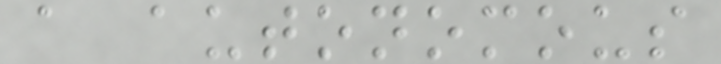a autonomous
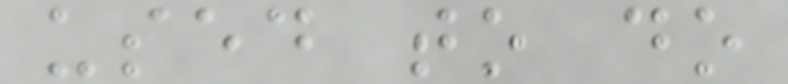used to do
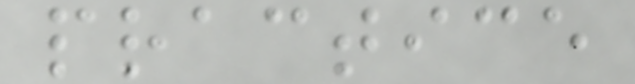practice
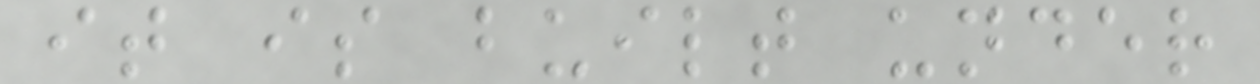it is built under
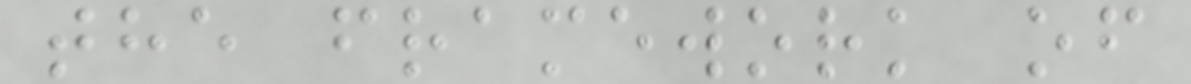the framework of
